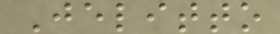Jelitto
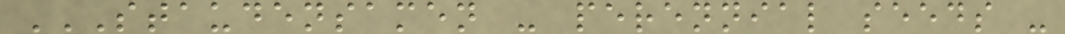STAUDENSAMEN - PERENNIAL SEEDS -
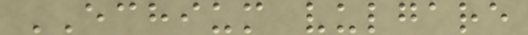ECHIUM vulgare
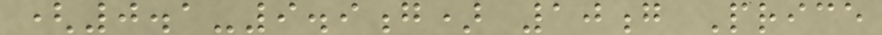(0.1-9.9g) 10g Price
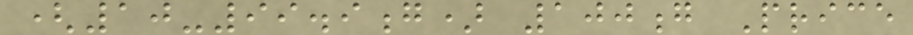(10-99.9g) 100g Price
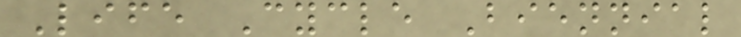Life Cycle Biennial
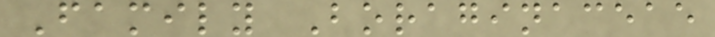Family Boraginaceae
